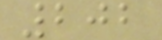202
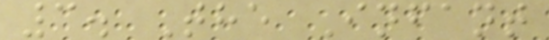3. The Infant
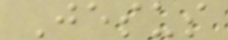Jesus
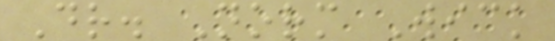Dr. Norm Wick
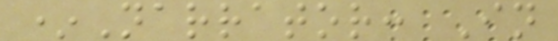*Narrator: In
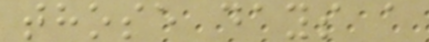those days a
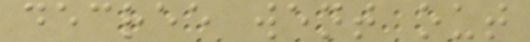decree went out
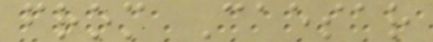from Caesar
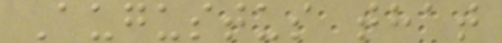Augustus that
